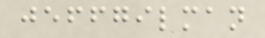jeffgilman
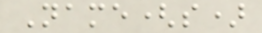Name(s)
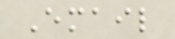Email
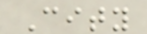City
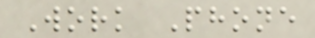Work Phone
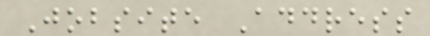Jobsite Address
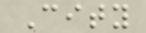City
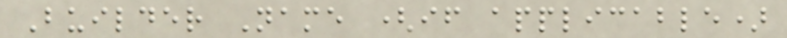Builder Name (if applicable)
